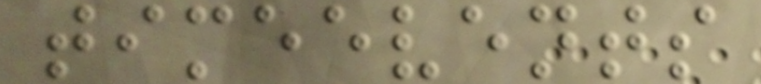timeevents
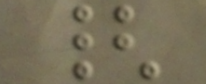{
